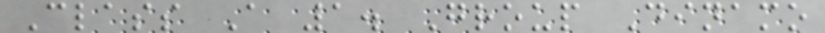Class A 1. Group Dinamo
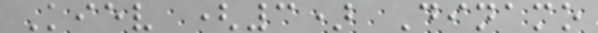Kiev (3) Dinamo
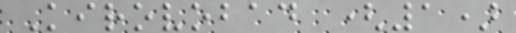Kirovobad (1)
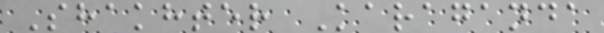Shakhter Karaganda
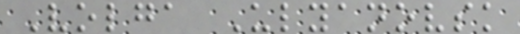Volga Ulyanovsk
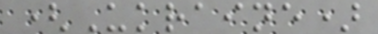(Ukraine)
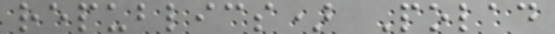republics) Polad
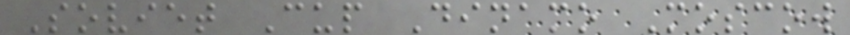Soviet Cup Dinamo Moscow
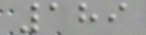189
